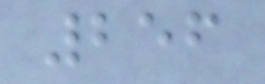256
